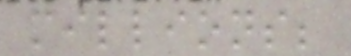millions;
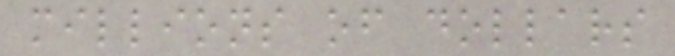millions of dollars
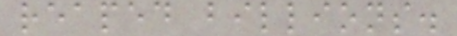reaped billions.
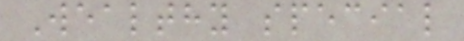Wealthy special
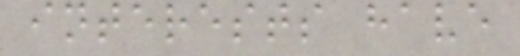interests have
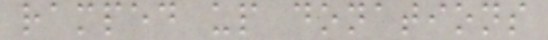ramped up donations
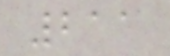211
